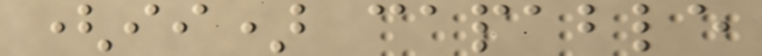(ii) capable
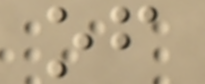of
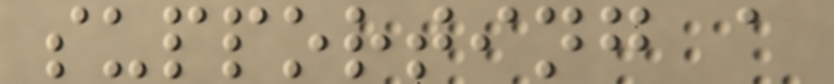supporting a
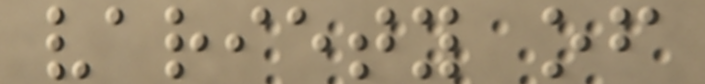variety of
